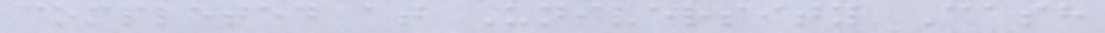completed at University Cash
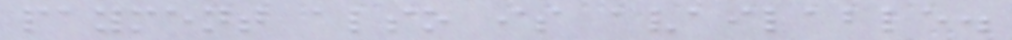payment also is available.
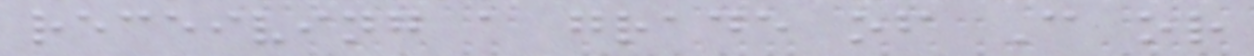receiving a grade of C or
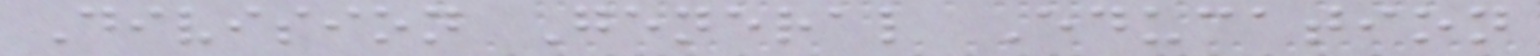Division General Education
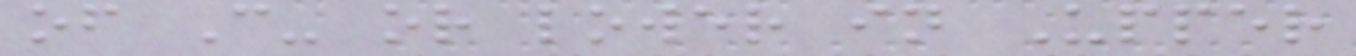of C- or lower in Upper
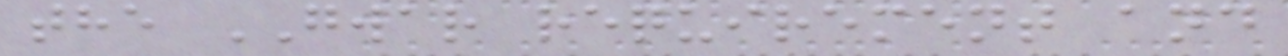the GWAR requirement and
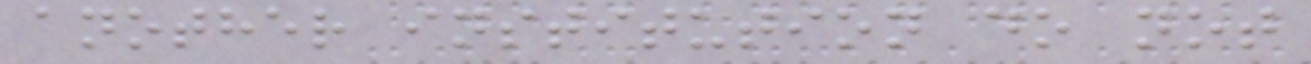another institution do not
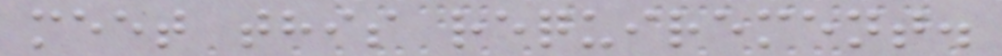meet this requirement.
